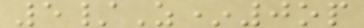5/Z*0op
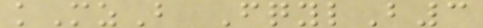kMzB FqylB3
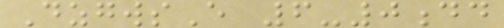DzgwsE 6-0dd
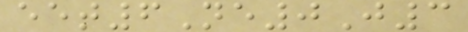eet6Ne0J3
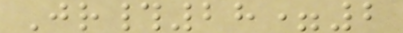Jr#28=2
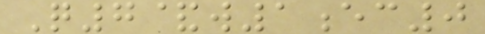Q7&w1ec0
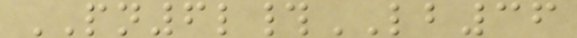PN6l#LB36
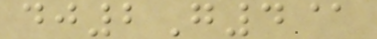dj2G4@
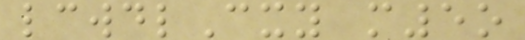lcwdlCxy m5o
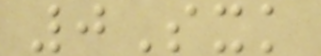0Sxk
